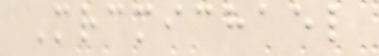Mrcmichael
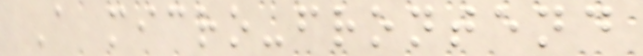A micro-frontend
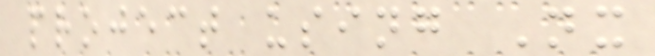project using Nx
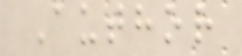Author
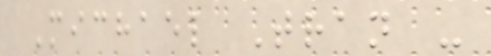Michael Tran -
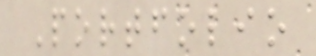Portfolio
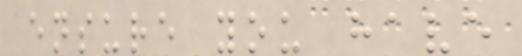ensure you have
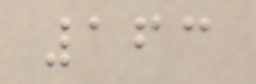163
